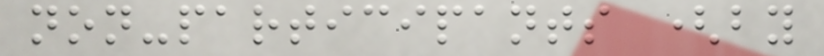non-participants (by
